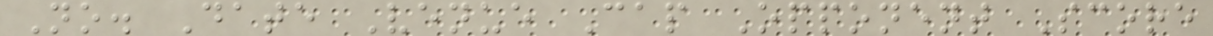No. Date Venue Cap Opponent Score
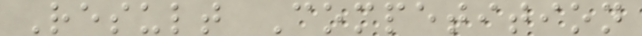Result Competition
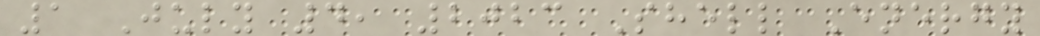1 July 4, 2023 Shell Energy
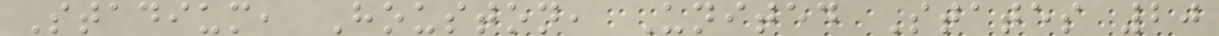Stadium, Houston, United States 20
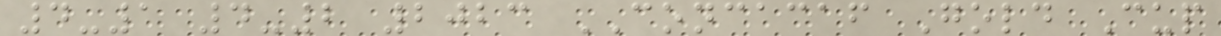4-1 4-2 2023 CONCACAF Gold Cup
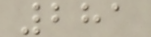281
